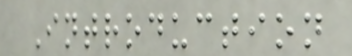Introduction
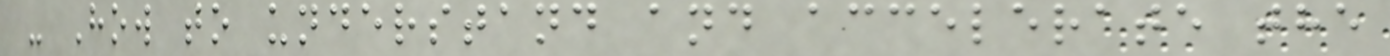- How to understand and accelerate the
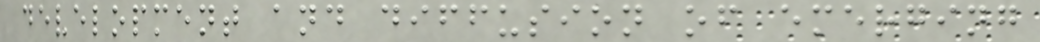development and diffusion of emerging
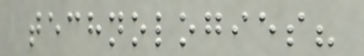technologies?
